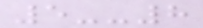5--8
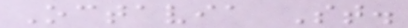Octavia St.
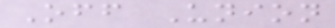Off Union
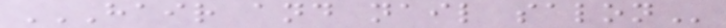HAIR AND NAIL SALON
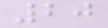20
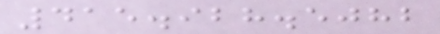415.928.5082
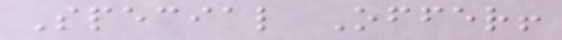Special Offer!
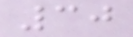30
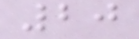20
